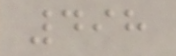498
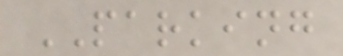PARKING
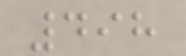498
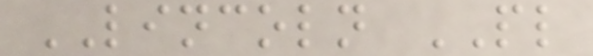LINCOLN PL
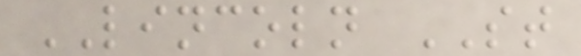LINCOLN ST
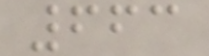663
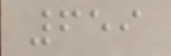659
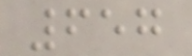657
